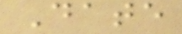Date
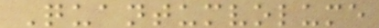Quantumvolume
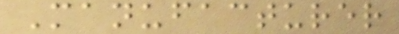Manufacturer
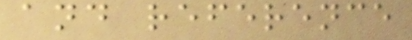and reference
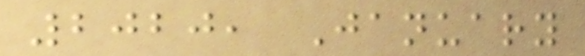2020, January
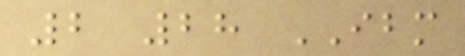2 28 IBM
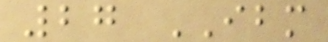27 IBM
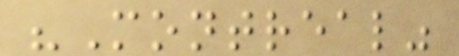"Montreal"
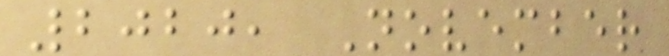2020, November
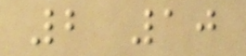2 10
